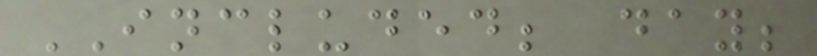INCLUDED; day;
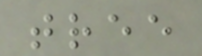tree
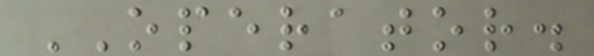OPERATOR.
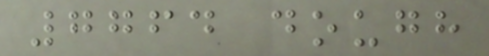7764 dough
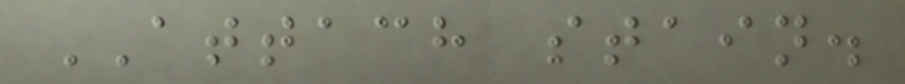ATTACH stain.
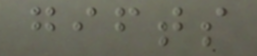gifts
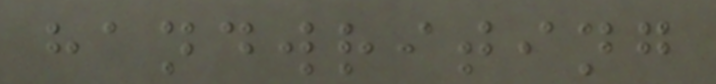handwriting
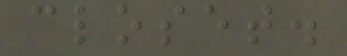closet.
